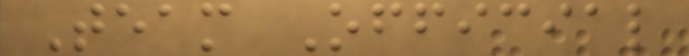Team Official
